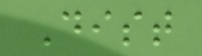Dist
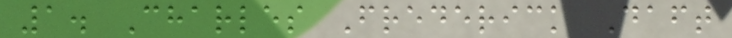1. Charles Frederick Daft
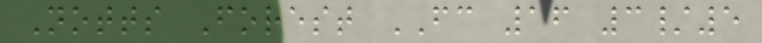Notts Forest FC 16 3/5
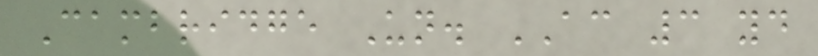Cambridge Un. AC 3 yd
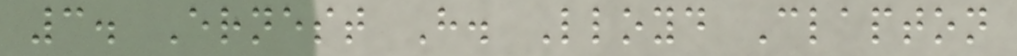3. Ernest H. Lloyd Clapton
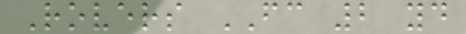Rovers FC 2 yd
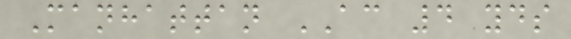Manhattan AC 4 yds
